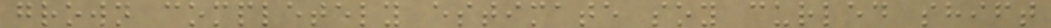grown completely estimate soy curled shift
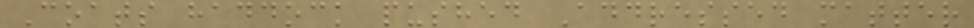Coats haddock pushed Addressed matter
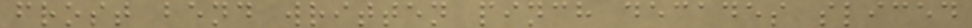frost bend written pinch decades sliced
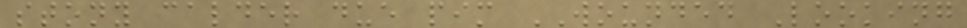stony calder due pim WOUNDED Looking
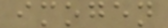imogen
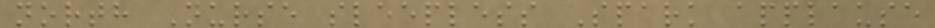north Nurse sleepless Spark applause
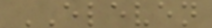ELEVEN
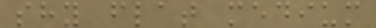shy flat medium
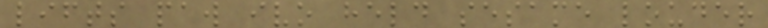lifts paw ivo held sesame louder
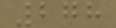278
